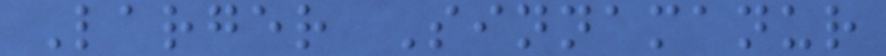Larger Sinnamanur
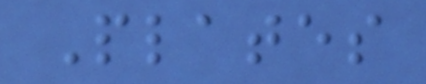Plates
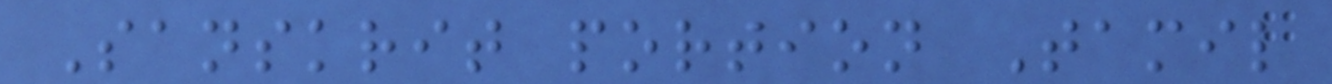Sanskrit portion Tamil
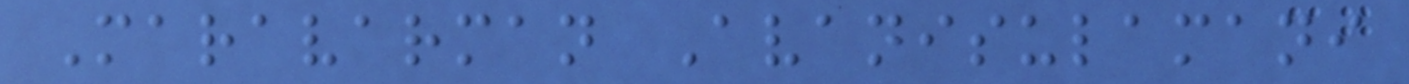Maravarman Avanisulamani
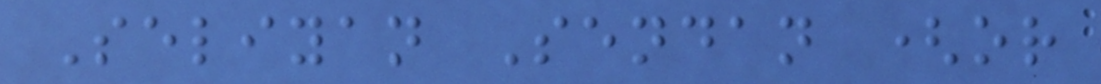Seliyan Sendan (or
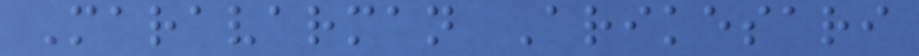Maravarman Arikesari
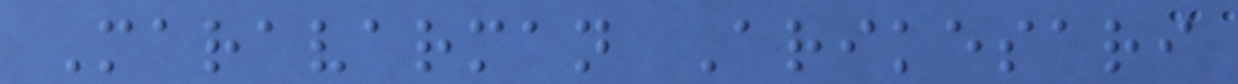Maravarman Arikesari
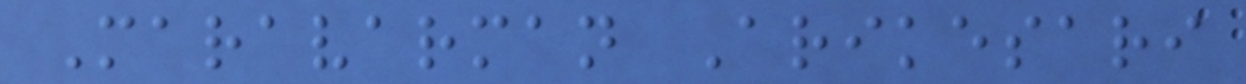Maravarman Arikesari
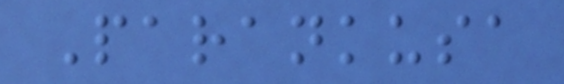Parankusa
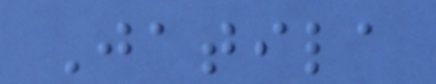Jatila
